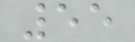55
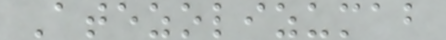Atezolizumab
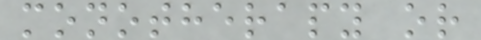monotherapy or
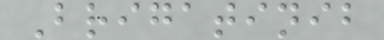Brigatinib
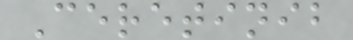Ceretinib
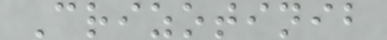Crizotinib
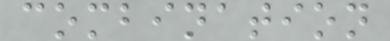combination
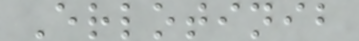Erlotinib
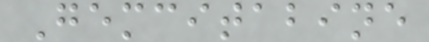Gemcitabine
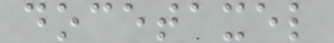docetaxel
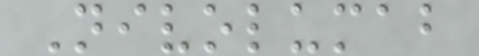Nivolumab
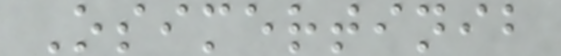Osimertinib
